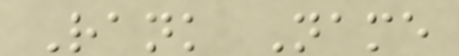Rank Name
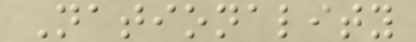Nationality
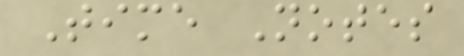Time Notes
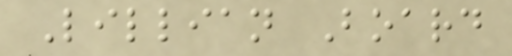Lillian Board
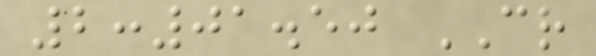2:01.50 CR
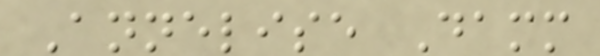Annelise Damm
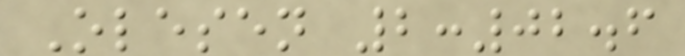Olesen 2:02.6
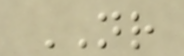NR
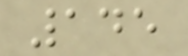145
